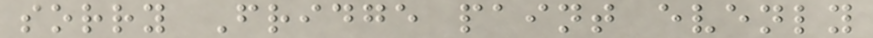sorry Fridge paint evenly
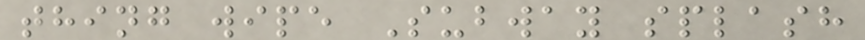thing wipe Subway splash
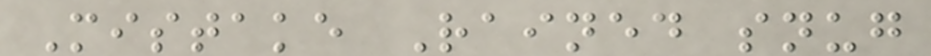Mistake Rained snug
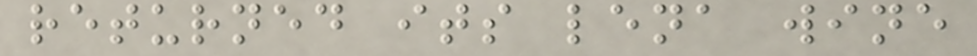returned its lena wine
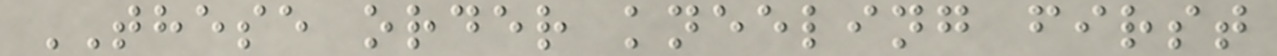THESE order kneeling first
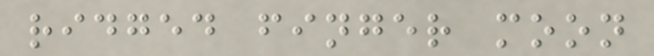ridged finger moon
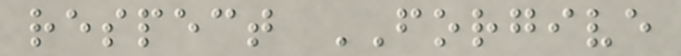respect FORGIVE
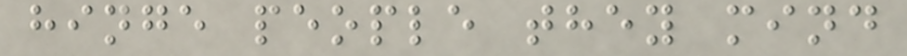hinge people they mind
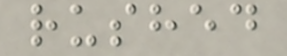rushed
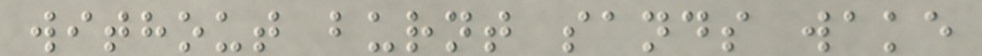without burnt sands wake
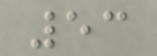53
